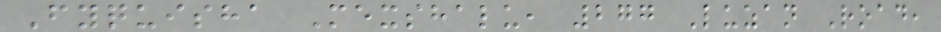Fyquisha Mexshalu, 277 Luzan Road,
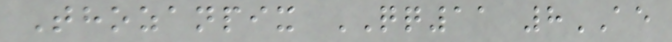Thozanpix QQ11 8AE
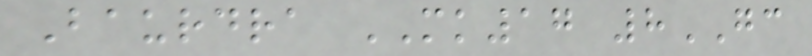Baurdra MK17 8GC
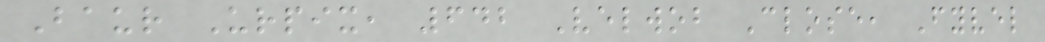Baur Urpix, 642 Velwob Close, Fyvel
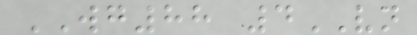WG88 4VN
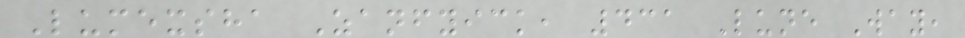Lumexsha Zanfyick, 431 Lune Way,
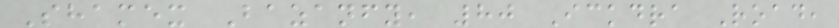Shamex Bazanfy, 80 Ickdra Road,
